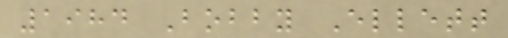1984 Bobby Ellett
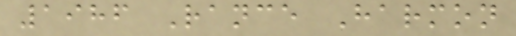1986 Rance Harmon
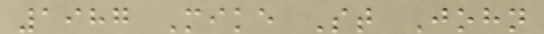1987 Mike St John
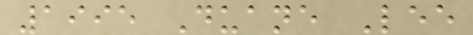1995 Duane Lee
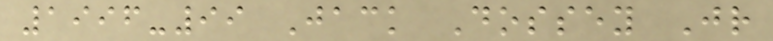1996-99 Jack Dossey Jr
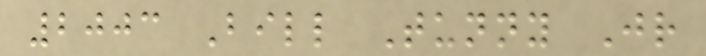2003 Bill Tunny Jr
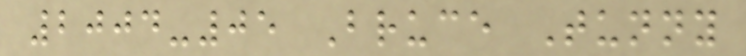2004-05 Bruce Tunny
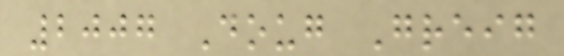2007 Doug Greig
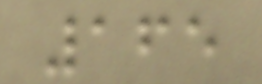165
